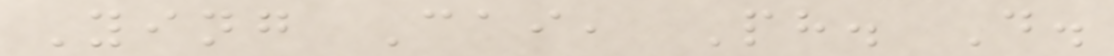Ying Cai, Ph. D.
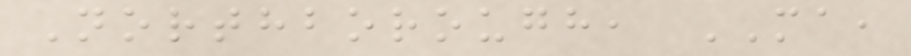Northborough, MA,
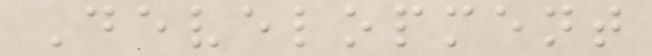Development
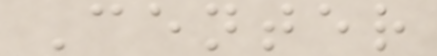Center
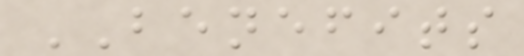BENEFITS
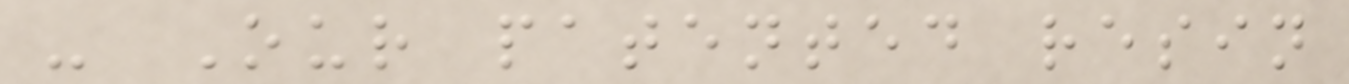- Our patented resin
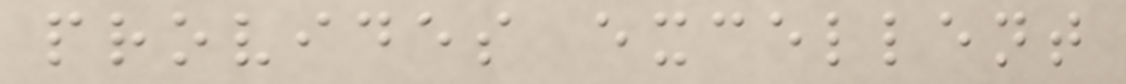provides excellent
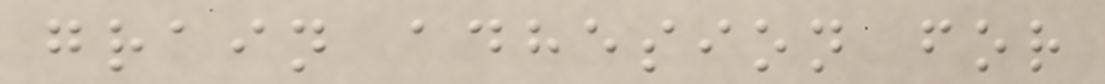grain adhesion for
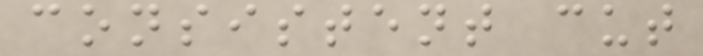consistent cut
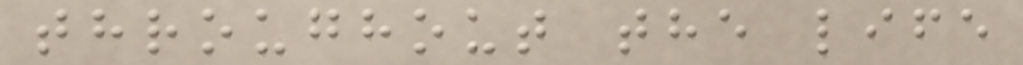throughout the life
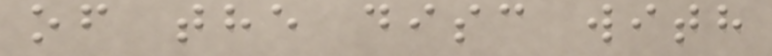of the disc with
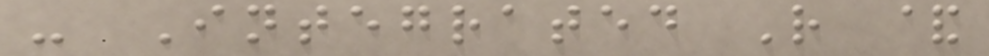- Integrated R &
